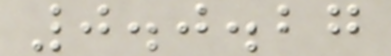0.0.27
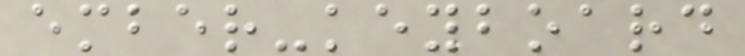ember-keyboard
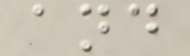and
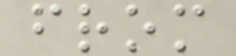from
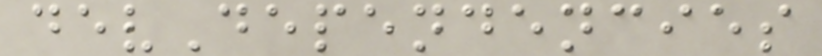devDependencies
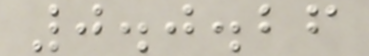0.0.26
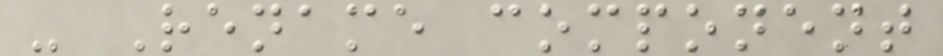- Rename component
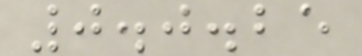0.0.25
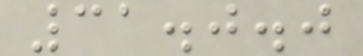31.0.0
